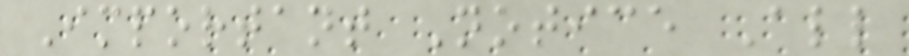Important Notice All
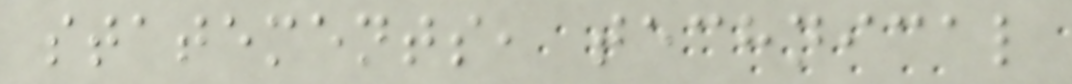statements, technical
